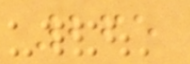265
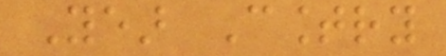Year Country
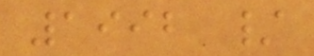1992 /
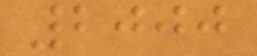2000
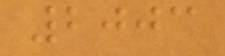2003
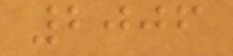2006
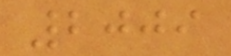2009
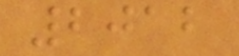2012
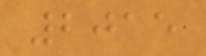2015
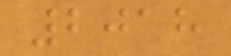2018
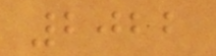2022
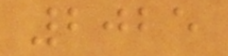2025
